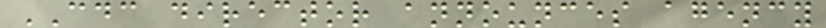CDC director announces agency
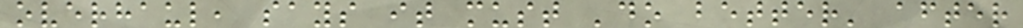overhaul, says it must 'do better' after
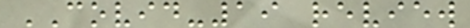COVID-19 review
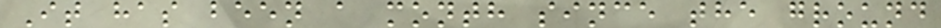It has been a month since the ground
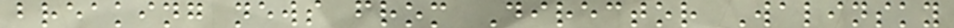breaking news from Director Walinsky
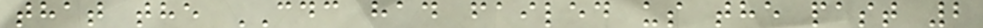that the CDC had failed us the past 2
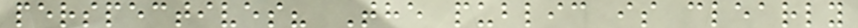perspectives? The public is clearly
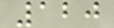120
